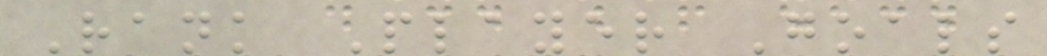Rank Player Goals
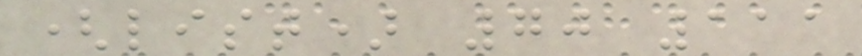(list) 70 111
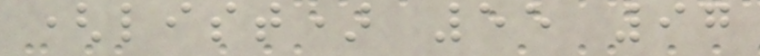(list) 55 97
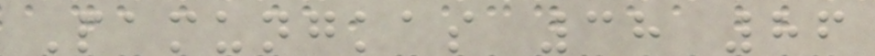Pamungkas 38 86
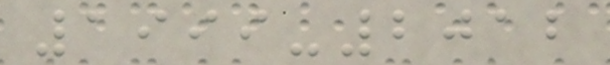1999-2012
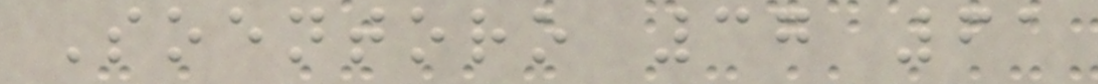Soentoro 37 61
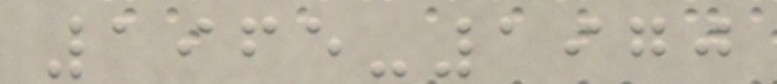1965-1970
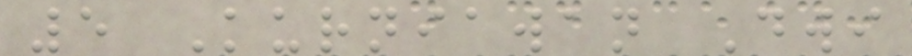5 Kurniawan Dwi
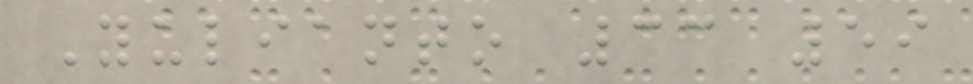Yulianto 33 59
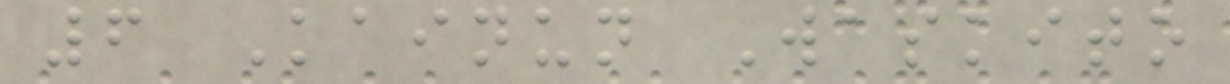6 Kainun Waskito
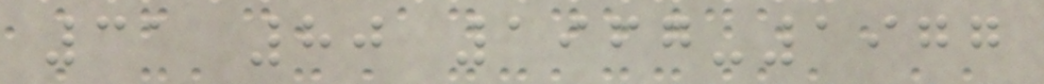31 80 1967-1977
